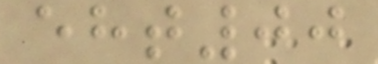eht00
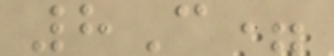8C=
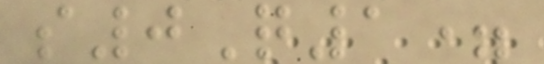s0Q1=
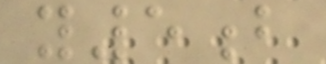y5b
